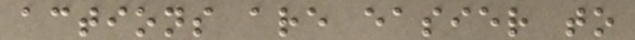actions are easier to
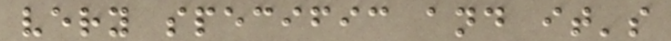very specific and it's
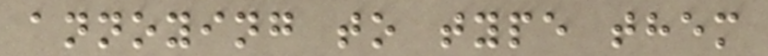annoying to type them
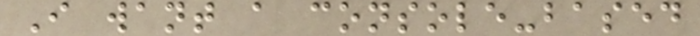I want a console-based
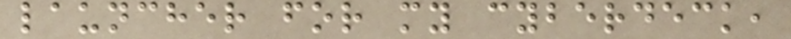launcher for my cyberdeck,
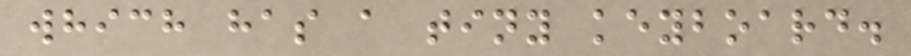which has a tiny keyboard.
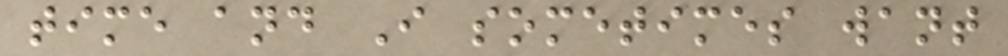time and I sometimes want
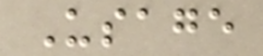Usage
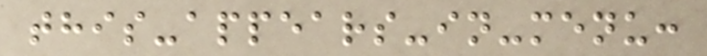this-appears-in-menu:
